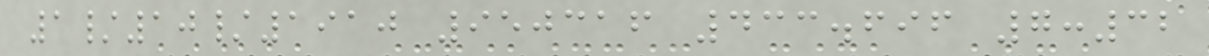1/10/1910 950316 433.696 7:32
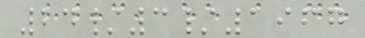24/3/1967
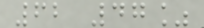62 47%
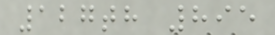127th 895
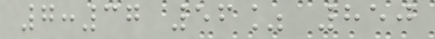7:37 56% 850
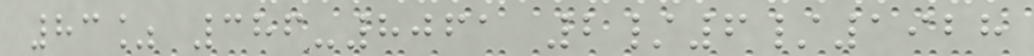83% 386-8061 2/6/1928
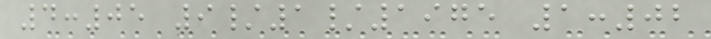4:05 9/1/1975 1:02
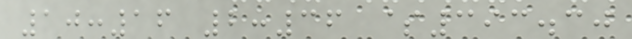10:16 2:36 $393.30
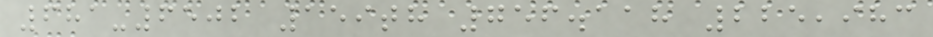681-6502 159th 756.118 225,983
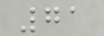71
